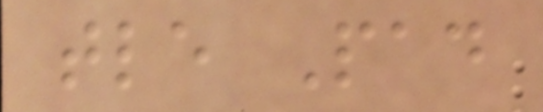tle Pad
